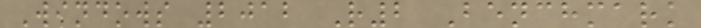Windows 2012 R2 Benchmark
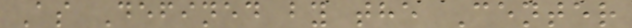As Defined by the Center
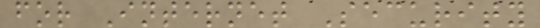for Internet Security
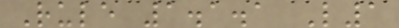Rule 1.1.1 L1
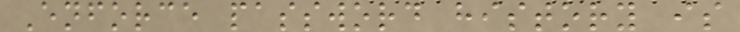Enforce password history is
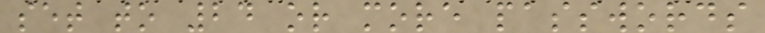set to 24 or more passwords
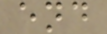end
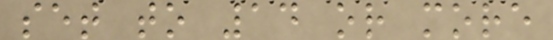set to 14 or more
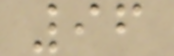96
